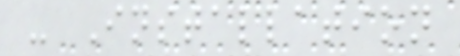- Installation
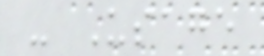- Usage
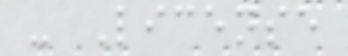- License
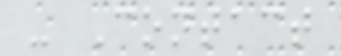- Contact
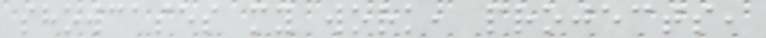showcases my work, projects,
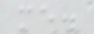me.
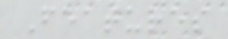Features
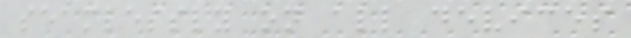seamlessly on all devices
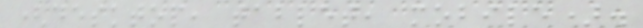(desktop, tablet, mobile).
